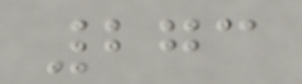273
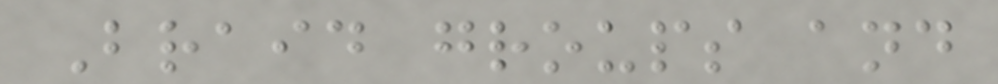Braid groups and
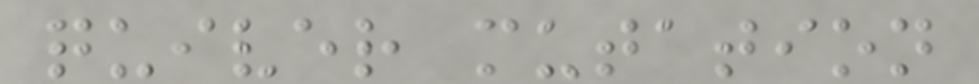quiver mutation
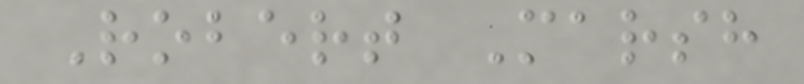Robert Marsh
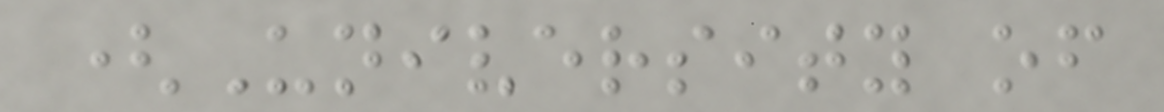(University of
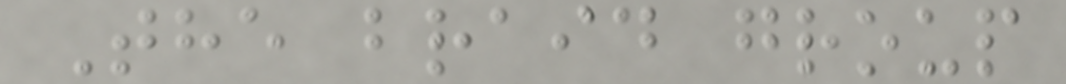The braid group
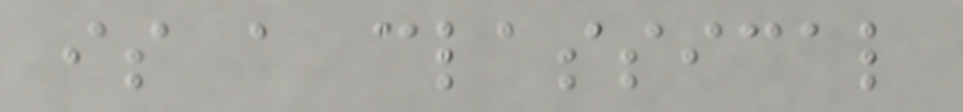is a classical
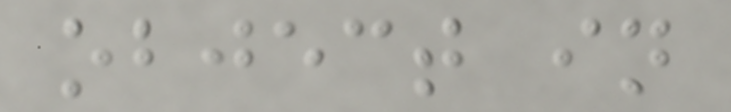object in
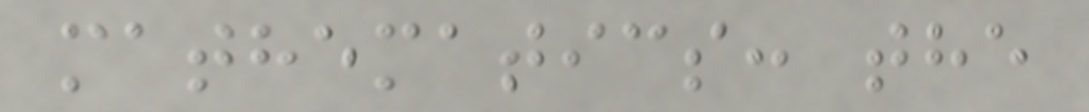mathematics: the
